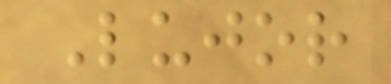Lujor
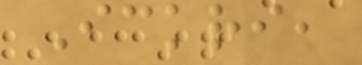Ickri,
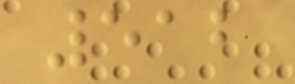512
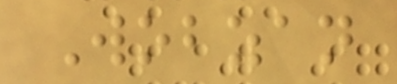Wobzan
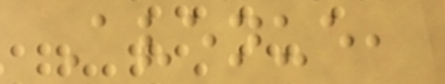Avenue,
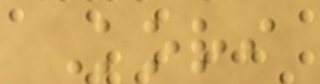Kori
